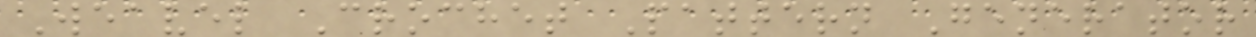Weavel Crochet Pattern Generator
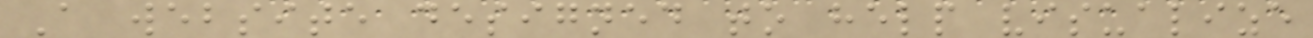A website designed to help visualize
